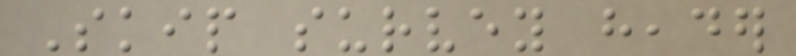Skip survey header
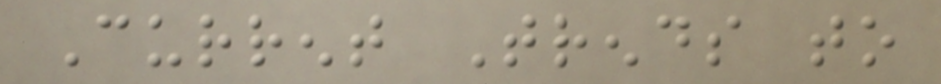Current Trends to
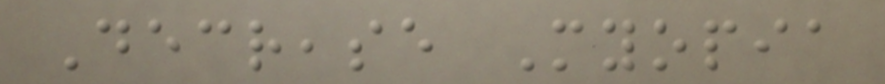Decrease Myopia
